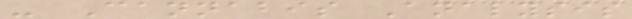- Cannabis Analysis
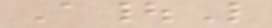A|L
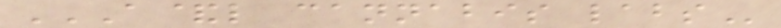A&L CANNABIS LABS
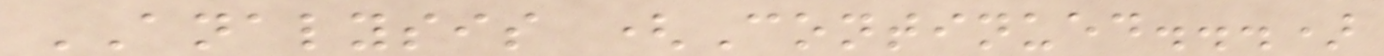ANALYSIS (Continued...)
